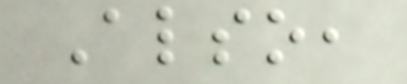Also,
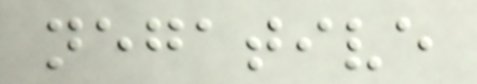negative
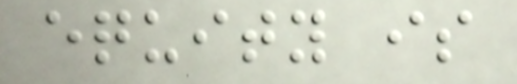equity is
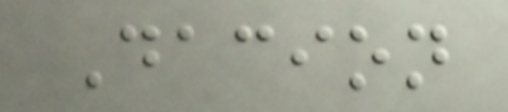Dacion
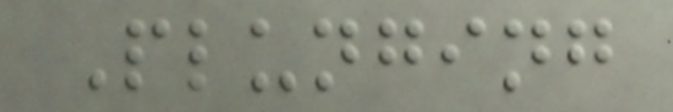Plunging
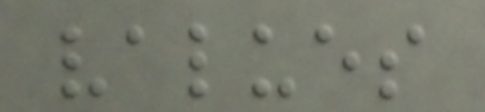values
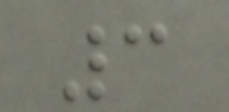3
